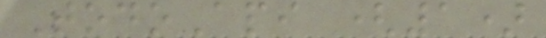TodoApi (1)
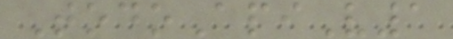TodoApiV1
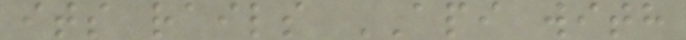its rails API with
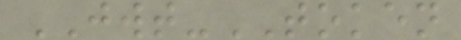JWT-TOKEN
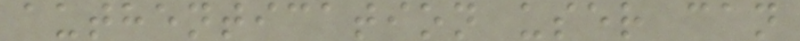authentication user can
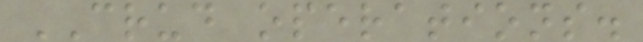CRUD operations.
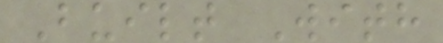Built With
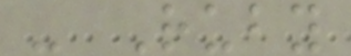- Ruby
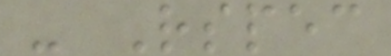- Rspec
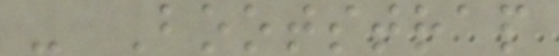- Bootstrap
